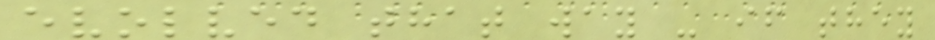evolved that way - if they
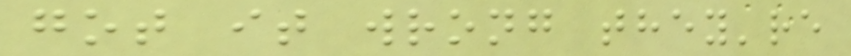got it wrong they're
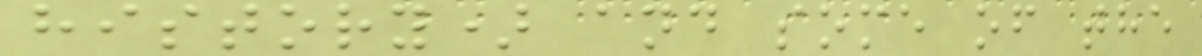history) and some of the
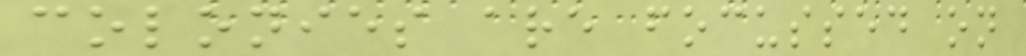colonies are focussed on
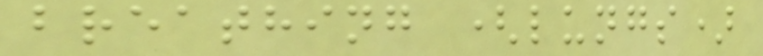breathing (lungs)
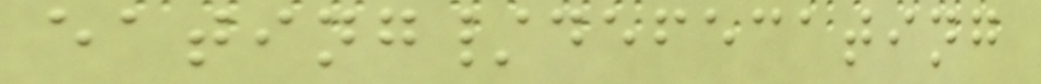eating/defecating
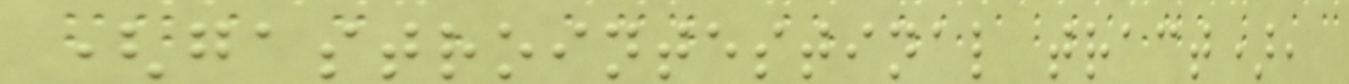(gastrointestinal tract),
